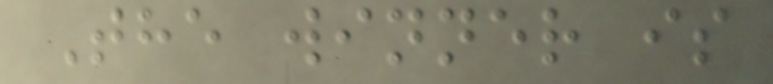The winner is
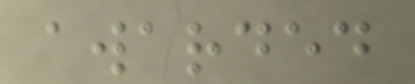awarded
